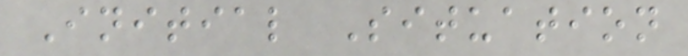Initial Situation
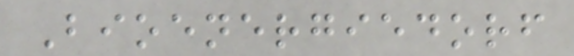Bioenergiedorf
